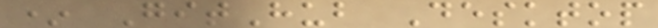* GitHub Desktop
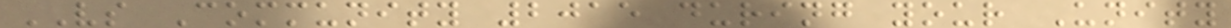VS Community 2015 during your Unity
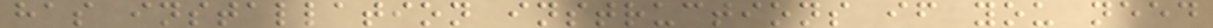has installation instructions if you need
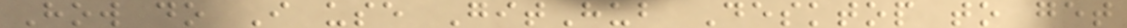How do I use GitHub Desktop to get
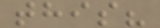this?
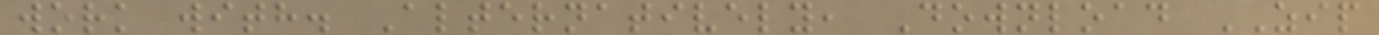work with. Alternatively, Download ZIP
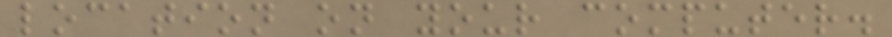location on your computer.
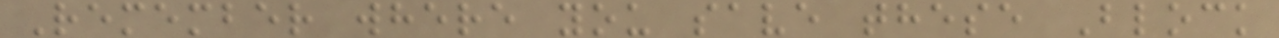Remember where you save these Block
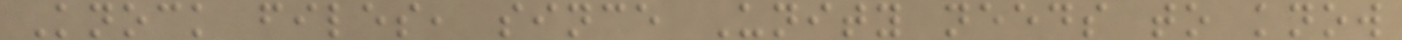Knock files, since Unity needs to know
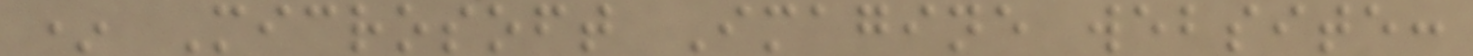* Microsoft Imagine website:
